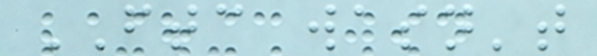FTC wasn't
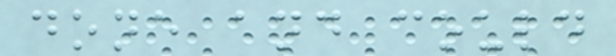done and could
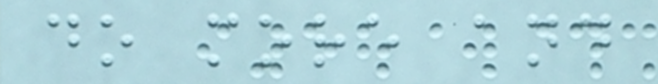do more and
